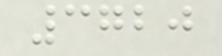3720
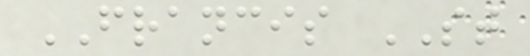FRANCIS ST
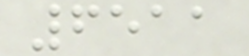6511
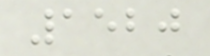1520
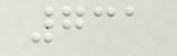731
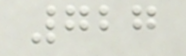727
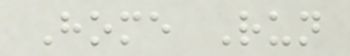Home Run
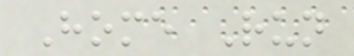Home Run
